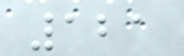121
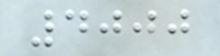4000
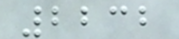2232
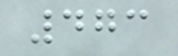473
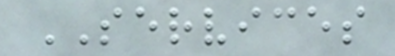SERVICES
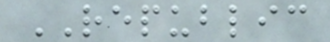REPUBLIC
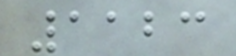1123
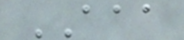AAA
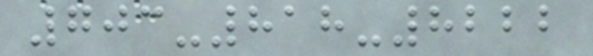703-818-8222
